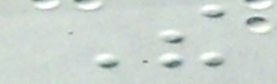The
